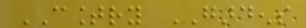COUNTRY GARDENS
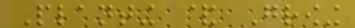Planting & Growing
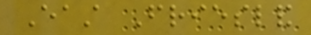East Friesland
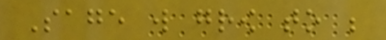Sage will grow to be
